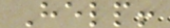Help!
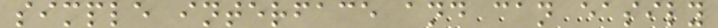simple interface and can easily
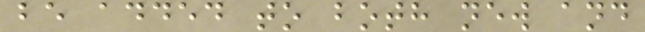be added to both new and
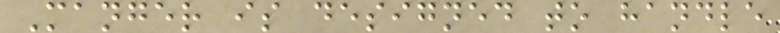Manger is designed to handle
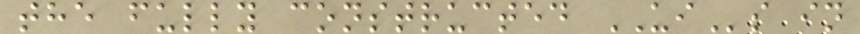the fully constructed UIs in
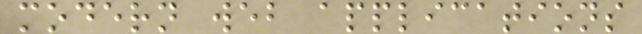modern web applications
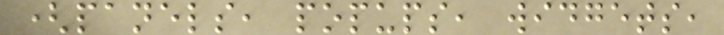(panels, popups, widgets,
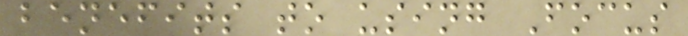benefits to using Focus
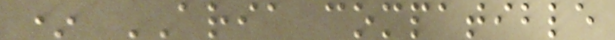* ARIA compatible
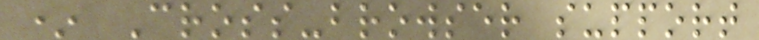* Cross-browser support
